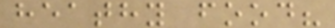heathy food?
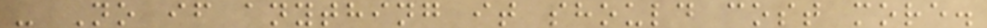- No if anything it should cost more.
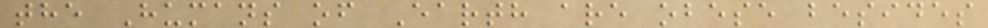the Humans of Earth are obese besides
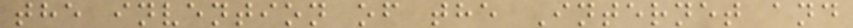the invention of the Internet and
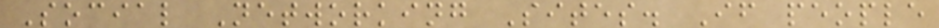Social Networking Sites. If people
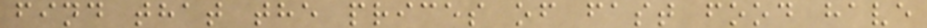find that the prices of fast food have
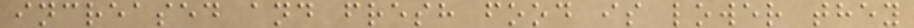increased and fresh food is lower they
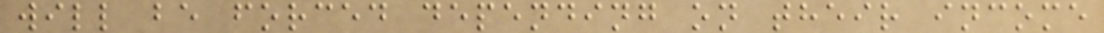will be forced depending on their income
